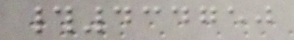#434750
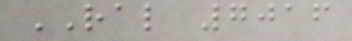RAL 7016
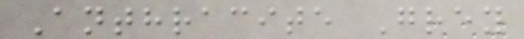Anthracite Grey
